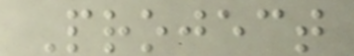Project
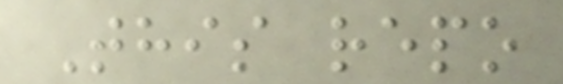This repo
